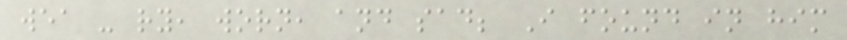wea - ry, worn, and sad; I found in him
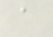a
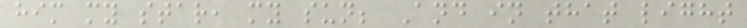him my star, my sun; And in that light
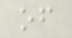of
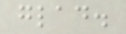glad.
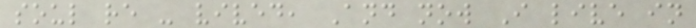soul re - vived, And now I live in
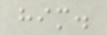him.
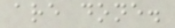are done.
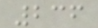236
